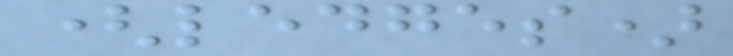(ledges)
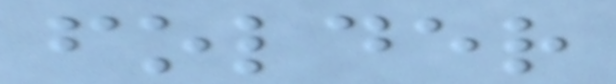folder
